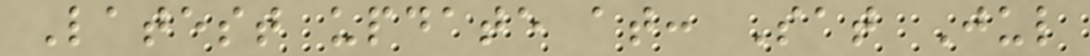Latest update at: Sat Jul
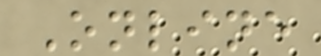Online
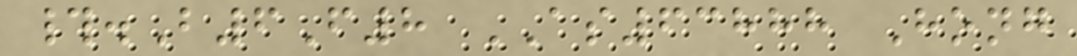#.B6F8 AS63888 Hong
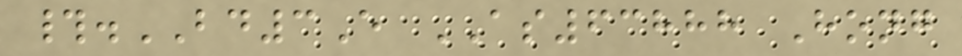#.BD3E AS63888 Hong
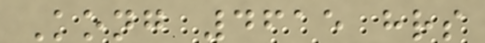Kong 4615 hrs
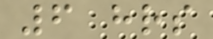6 hrs
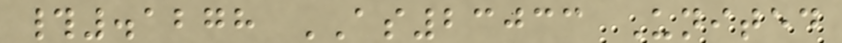#.1278 AS23033 United
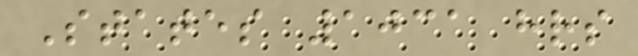States 1031 hrs
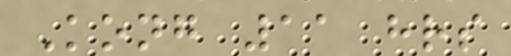Kong 11 hrs
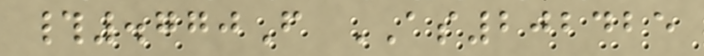#.770F AS202425
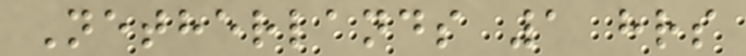Netherlands 1 hrs
